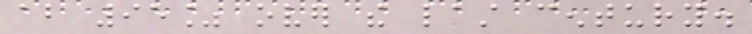about 95% over the last century.
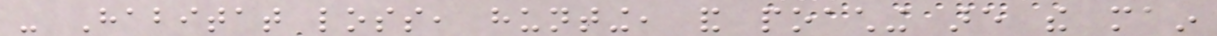- Habitat loss, hunting, and poaching are the main
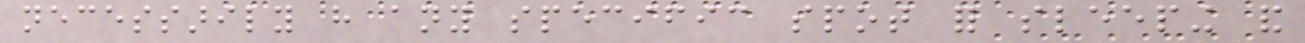necessarily have any specific spot for sleeping and
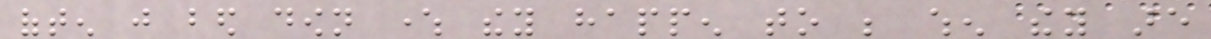often just bed down where they happen to be when they are
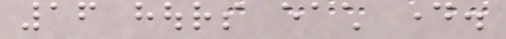16 hours each day.
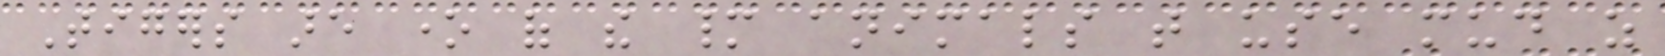Tigers are one of the many animals that use mud as
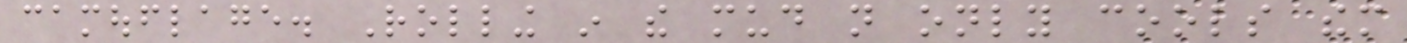camouflage. Rolling in the mud not only cools them
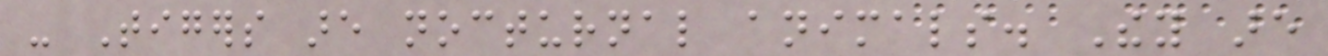- Tigers are nocturnal animals. They are
